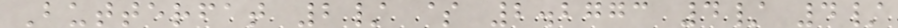Butterfat 2/ $ 2.2773 4/ 4/
